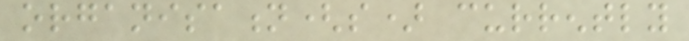organisation(s) currently
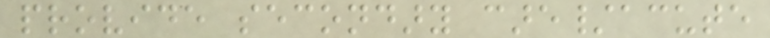provide secondary care/acute
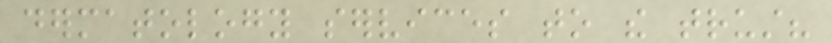dermatology services to the trust?
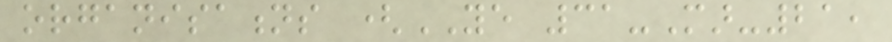organisations (YE 31-Mar-21,
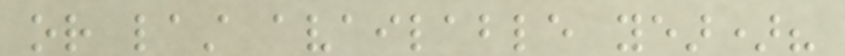or last available year)?
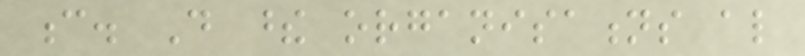c. Do these organisations also
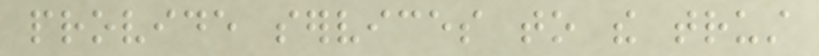provide services to the trust
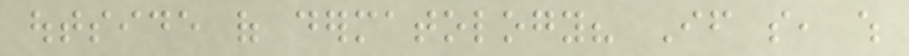outside of dermatology? If so, which
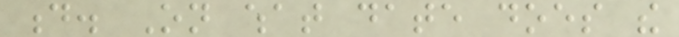d. On what date does the
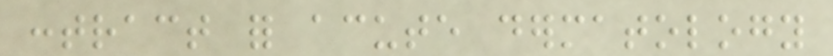contract for acute dermatology
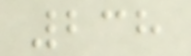238
